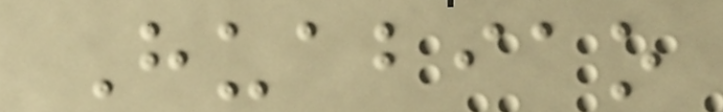Huabiao
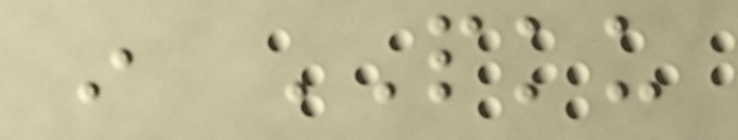in PKU
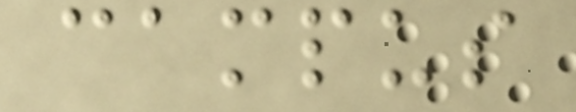campus
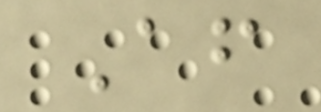After
